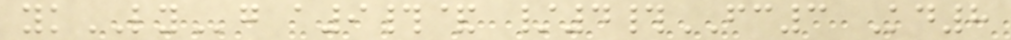ykLYg a9#& /4#FC3 Kd8
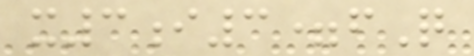x3i3=fQ
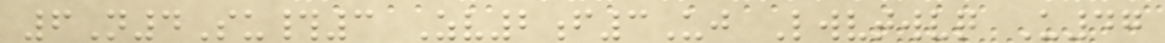6N4Su#3 Zv2f3Uj Lwvtwvq U47
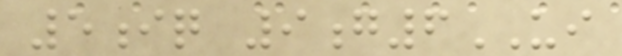5iq 9g6UI
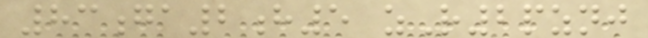83ga2h5 zR2pznj
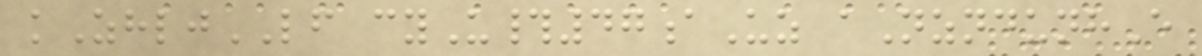kZhljLF cyU#47aUz aNzndunhE
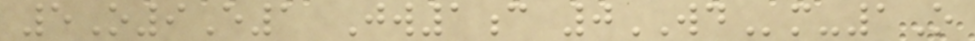5O9E1 Jw1c 0WDm-1O
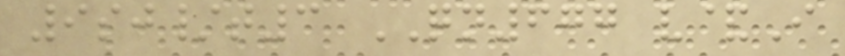9sj/t3 QN677 v&I
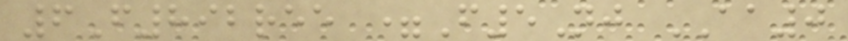6F892ree =F5Nj AA0
